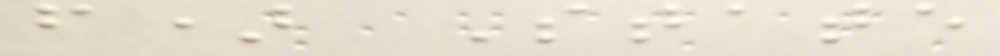f) State
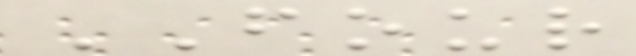FOUR
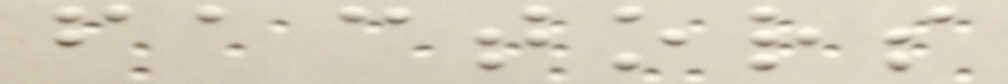factors
